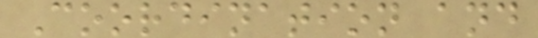Coordination and
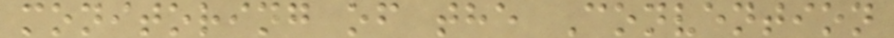monitoring of the Convention
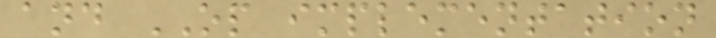and OP implementation
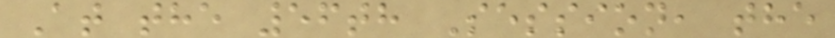At the 56th Session, the
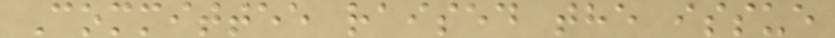Committee raised the issue
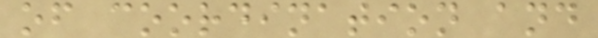of coordination and
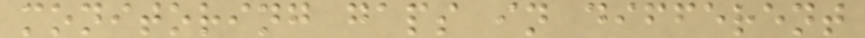monitoring gaps in different
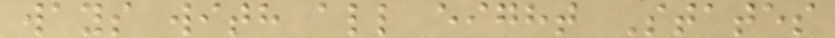ways with all eight States
